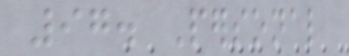97. Personal
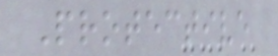Protective
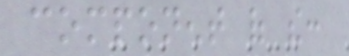component of the:
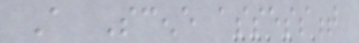A Scene assessment
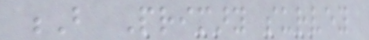B Primary survey
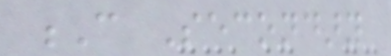C Secondary
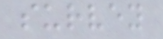survey
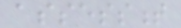assessment
